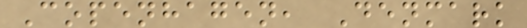Copenhagen, Denmark
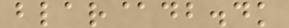blar@db.dk
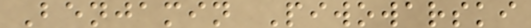Benjamin Piwowarski
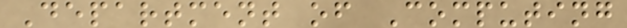Department of Computing
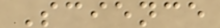Science
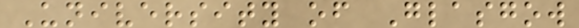University of Glasgow
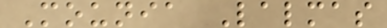Mounia Lalmas
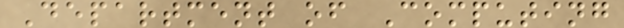Department of Computing
